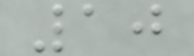10
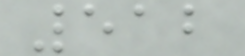512
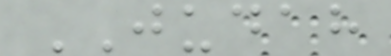JUDAH
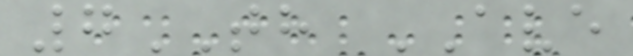7TH AVE
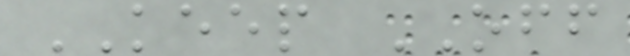KEEP OFF
